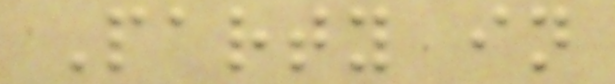Party in
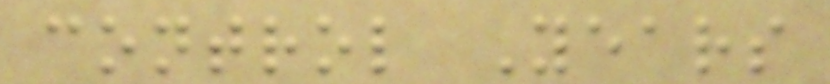control Years
